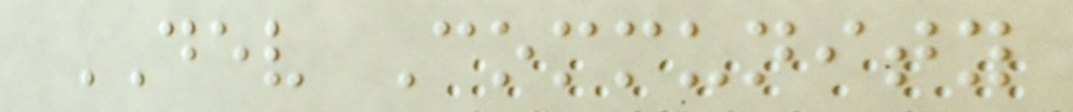DEV Community
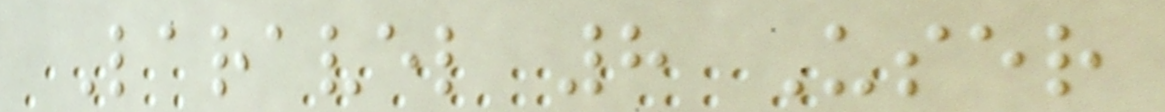Laravel 8 User
